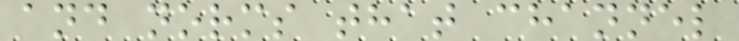and norms that channel
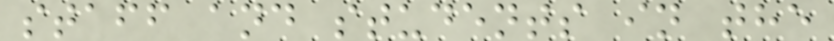staff and students in the
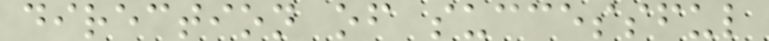direction of successful
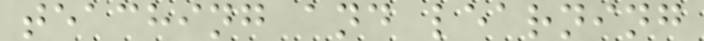teaching and learning
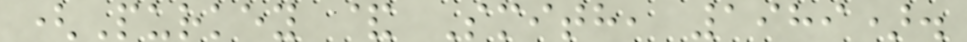(Purkey & Smith, 1989).
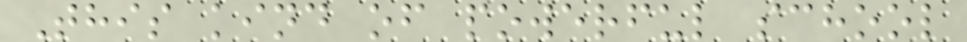This kind of powerful school
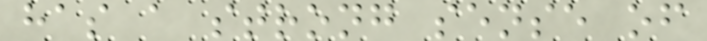has a strong sense of
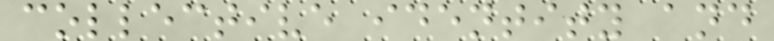collective identity and
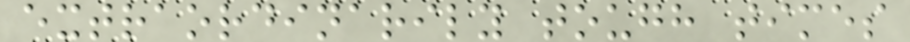extraordinarily tough times
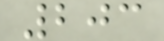203
